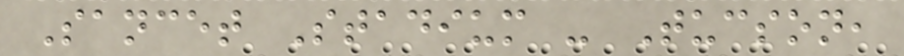Sancet Stadium - Tucson,
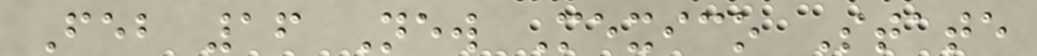Feb 16 New Mexico State
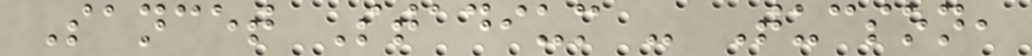Sancet Stadium - Tucson,
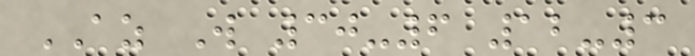AZ W 30-6 12-3
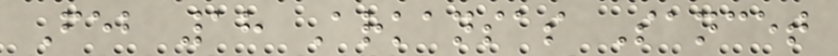Feb 18 Arkansas Sancet
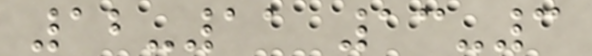12-11 13-3
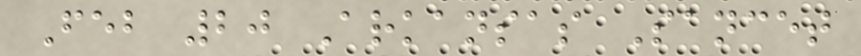Feb 20 Arkansas Sancet
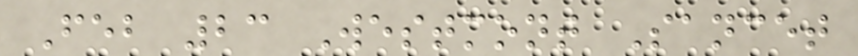Feb 23 Westmont Sancet
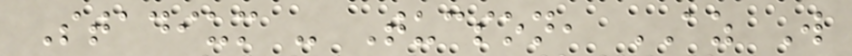Stadium - Tucson, AZ W
